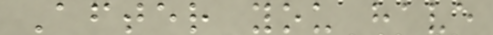After you have
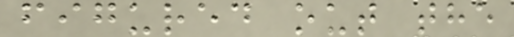figured out the
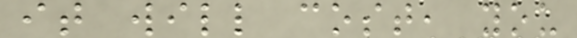it will cost, you
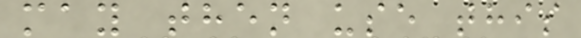may then use this
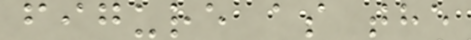figure as the
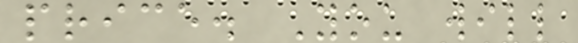price. You will
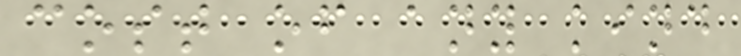cost of any kind
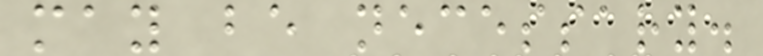may be necessary.
